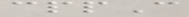cppC
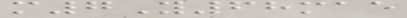m7Y68mae
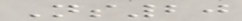Ns20
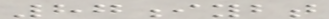87iybt
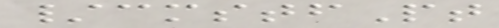/cmstfPt
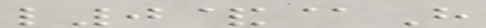l0&@H
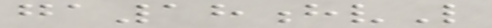ga18hvL
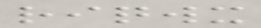riqwx
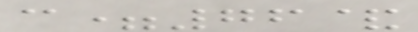c=76&
